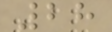28
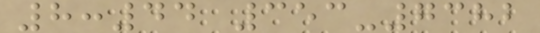8:44 353-7382
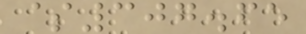$307.65
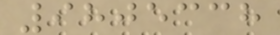9805338
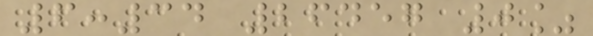6:34 26457 0%
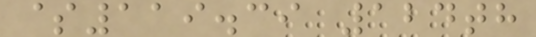$119.39 124th
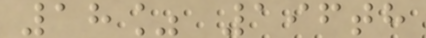18% 196th
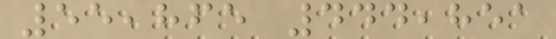55,865 444,851
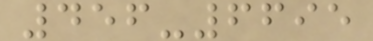456-6695
